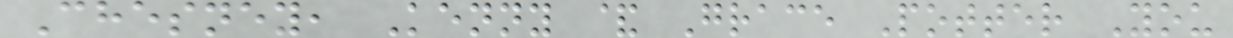Chesney, Kenny & Grace Potter You
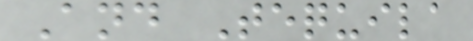And Tequila
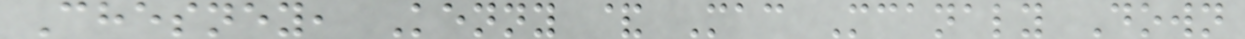Chesney, Kenny & Mac Mcanaly Down
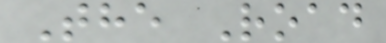The Road
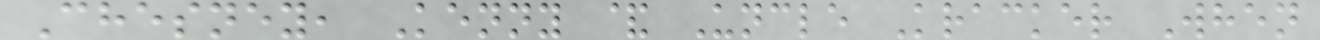Chesney, Kenny & Uncle Kracker When
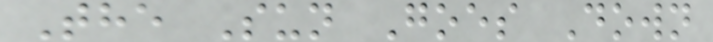The Sun Goes Down
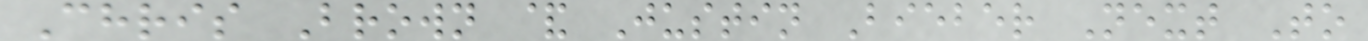Chris Brown & Justin Bieber Next To
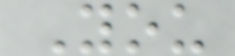You
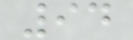94
